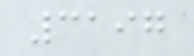3197
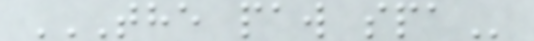THE PAW SPA
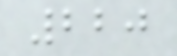220
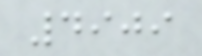4909
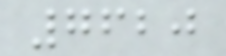7620
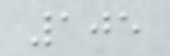105
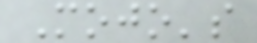Mojo's
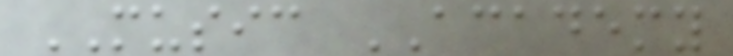MUSIC ACADEMY
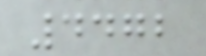4472
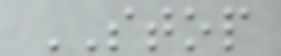STOP
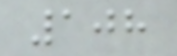108
